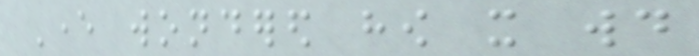Ever wondered how it would
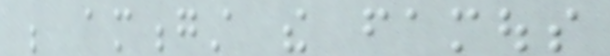be amongst the famous
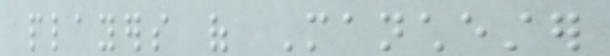players of Manchester
